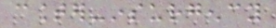counter-insurgency
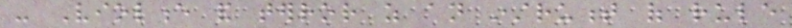- Violence and terror as an instrument of rule
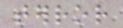terror
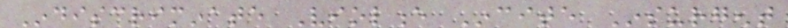Indiscriminate Violence Incite Insurgent
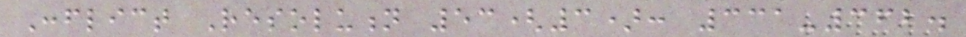Conflict Resolution 53(3): 331-362.
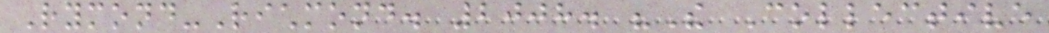Rymond-Richmond. 2008. "The Collective
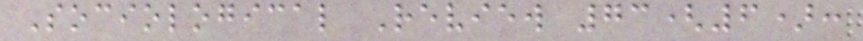Sociological Review 73(6):
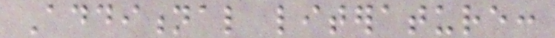Additional literature:
